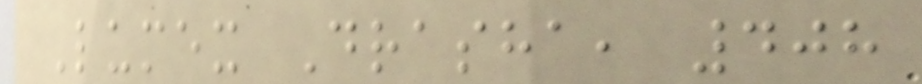Lumex Drasha, 408
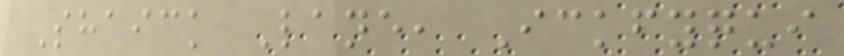Shaick Lane, Ickfyqui
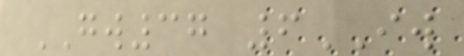GW37 6IW
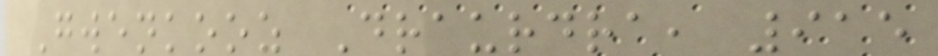Gwenkooz Draurdra, 915
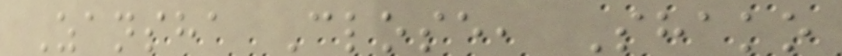Zansha Close, Shako
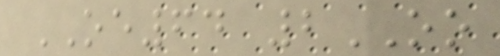OE64 2OO
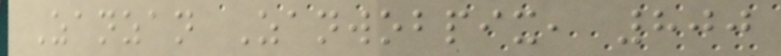Zanzan Zanwobpix, 800
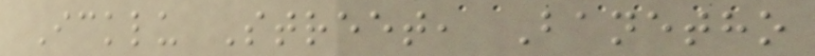Icklu Street, Banetho
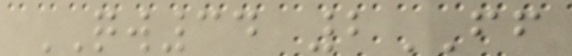QW34 2FF
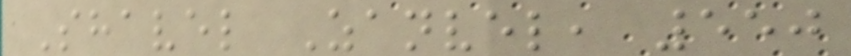Shavel Zanvel, 550
